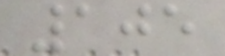105
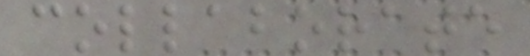collaborate
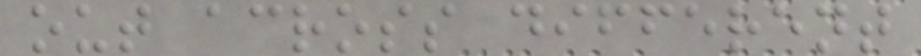out across different
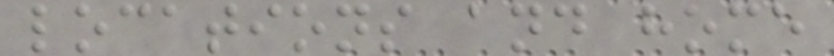locations and home
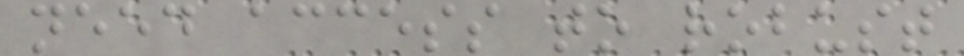need access to robust
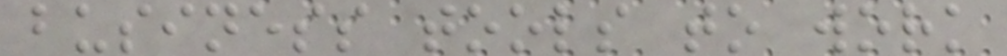business tools to work
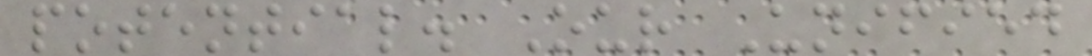potential. Our Unified
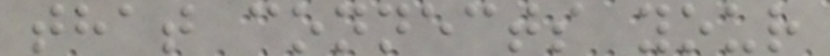that connects your
